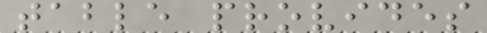table provides
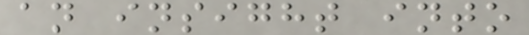an insight into
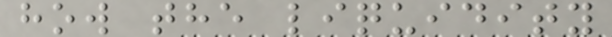how the liquidity
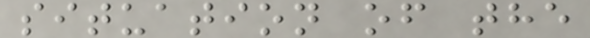situation of the
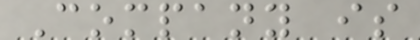Company is
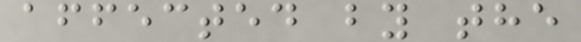affected by the
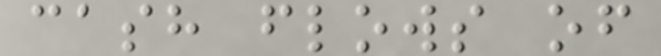cash flows of
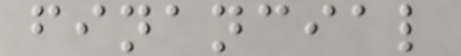financial
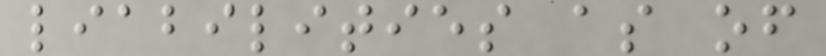liabilities as of
